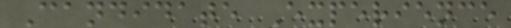Candidate Experience
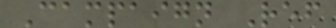Campaign Ref
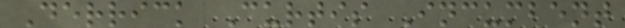Derrick Curtis Incumbent
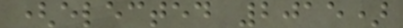(elected 2015)
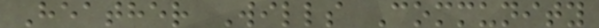Heather Wills Community
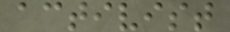activist
